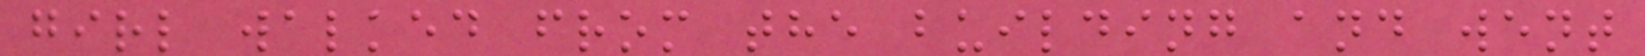girl walked from the building and went
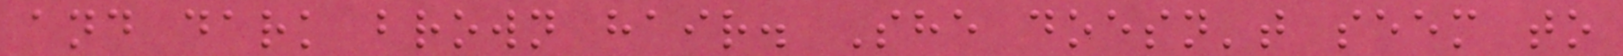and dark brown hair. She doesn't seem to
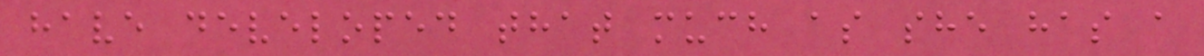have developed that much as she has a
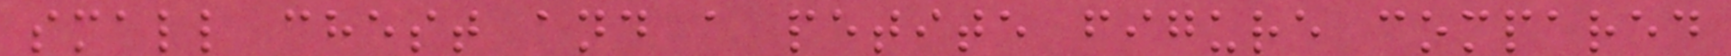small chest and a petite figure compared
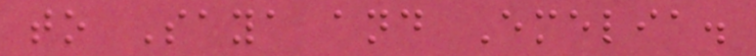to Saya and Emelia.
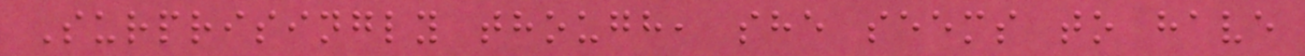Surprisingly though, she seems to have
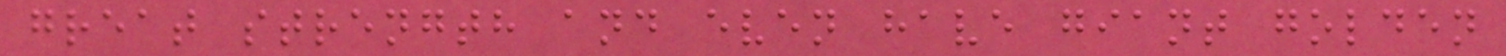great strength and even have giant golden
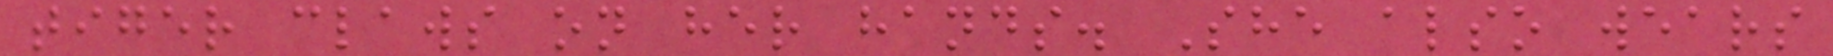tiger claws on her hands. She also wears
